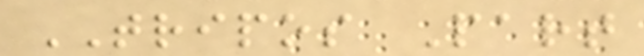TRIPOS Part
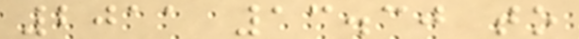2011 13.30 to
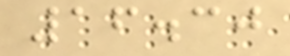16.30
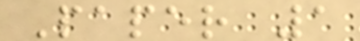Paper 1
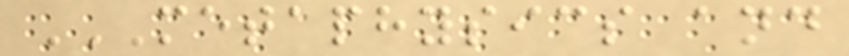METAPHYSICS AND
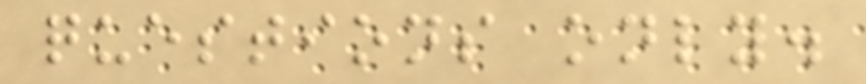questions only.
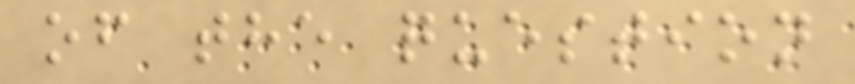of the question
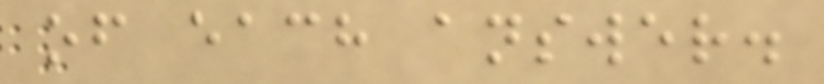of each answer.
